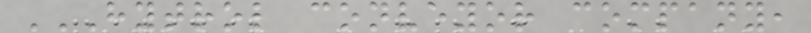HYTROL CONVEYOR COMPANY,
